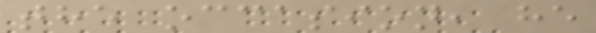the occasion, he
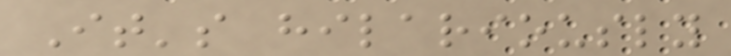It's hilariously
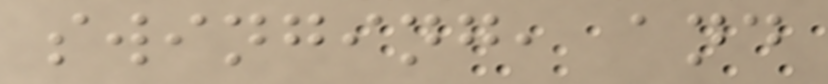swinging, and
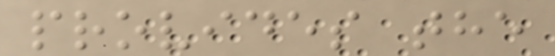provides the
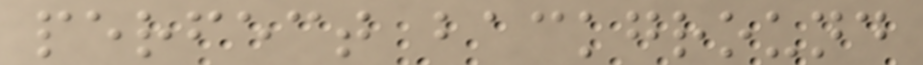perfect background
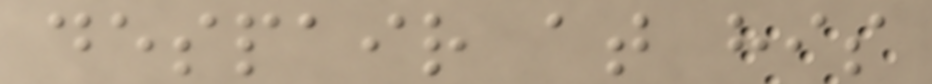despair at his
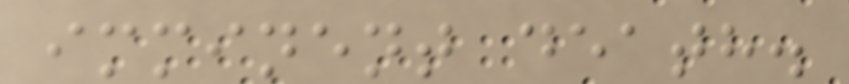imminent death.
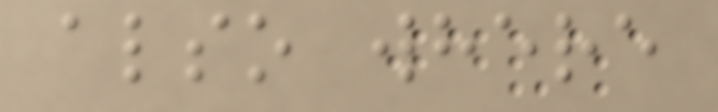also where
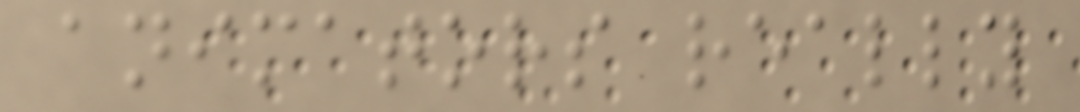animators really
